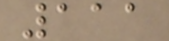111
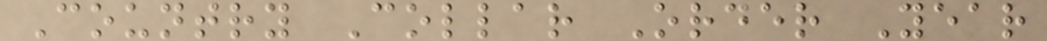Country Collar Order Year
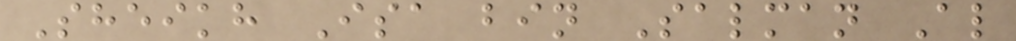Sheikh Isa bin Salman Al
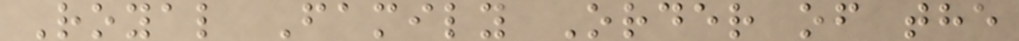Royal Family Order of the
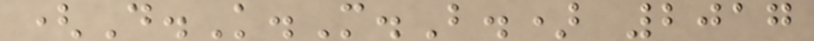(D.K.M.B.) 2017
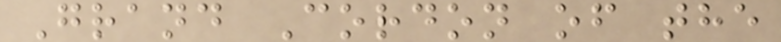Grand Cordon of the
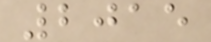2015
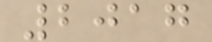2017
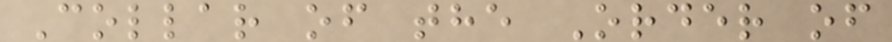Collar of the Order of
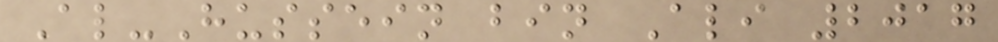Al-Hussein bin Ali 2017
